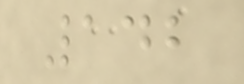142
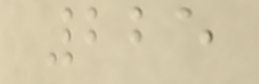225
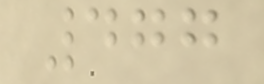477
